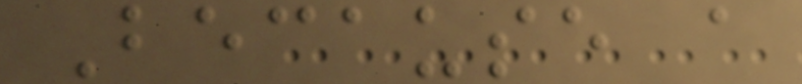Because a
